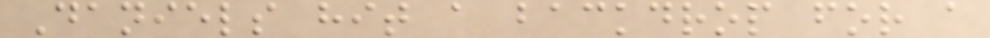Daniels hit a backdrop for a
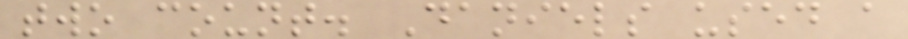two count. Daniels used a
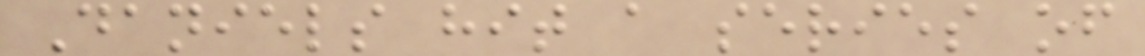Daniels hit a series of
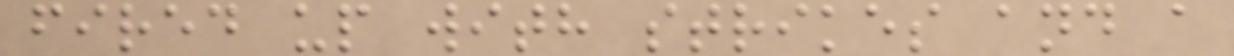fired up with strikes and a
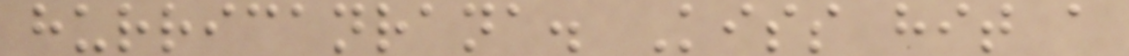hurricanrana. Kiss hit a
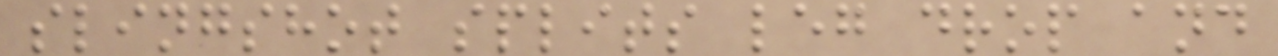slingshot splits leg drop and
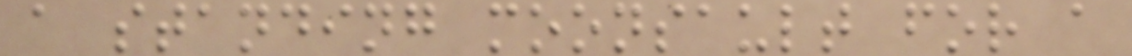a standing moonsault for a
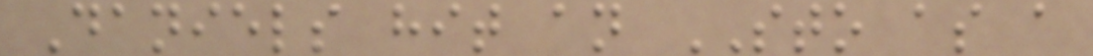Daniels hit an STO as a
